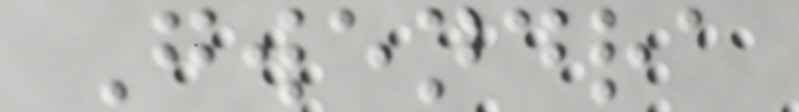Gwendra
